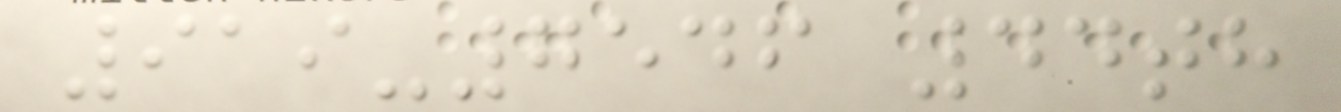919-7546 44th
